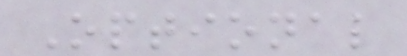Optional
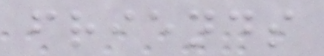friends
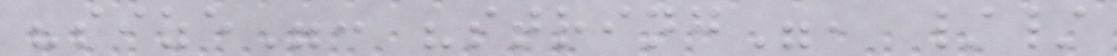"size": "string", //
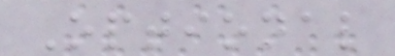Optional
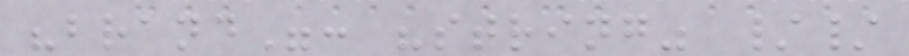"brand": "string" //
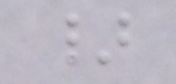}
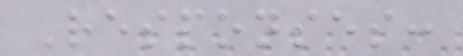Responses:
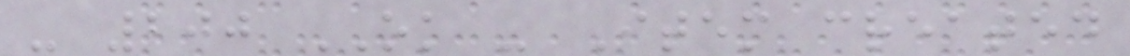- 200 OK - Item created
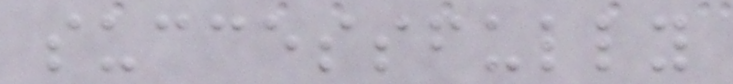successfully
